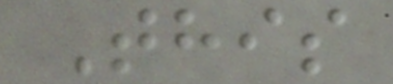This
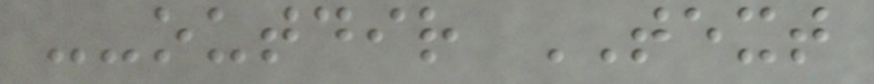--outdir TEXT
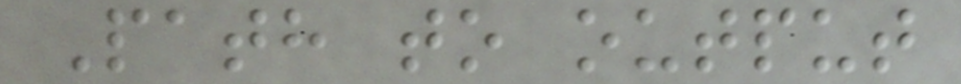Path to output
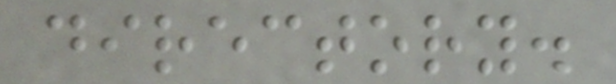directory.
